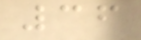36
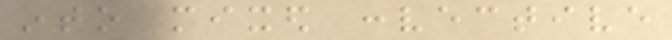into mixed convective
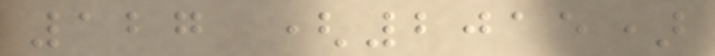127 (2015)
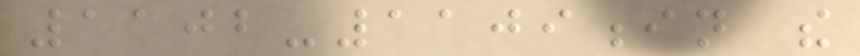1102-1109in the
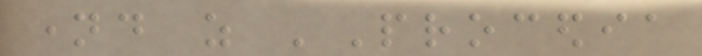named as 'Procedia
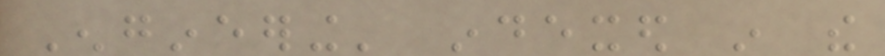Engineering' indexed in the
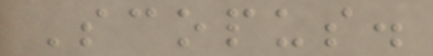Scopus.
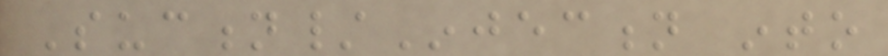Suction/Injection into
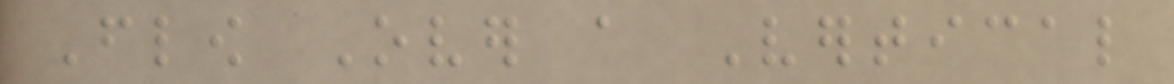Flow Over a Vertical
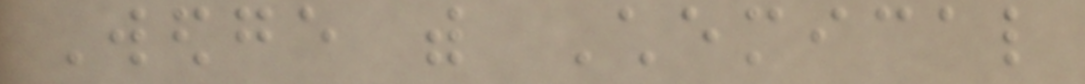Wedge with Chemical
